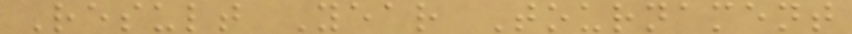Result Year Tournament
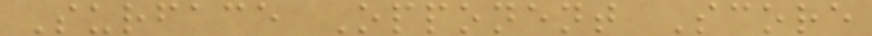Surface Opponent Score
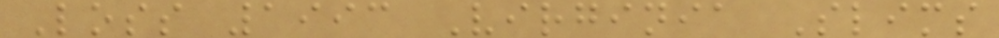Loss 1993 Virginia Slims
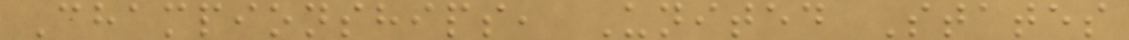Championships, United States
